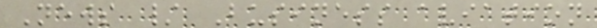News / Business aviation
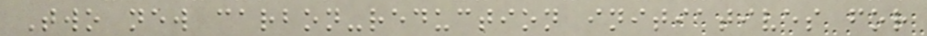Two new carbon-reduction initiatives for
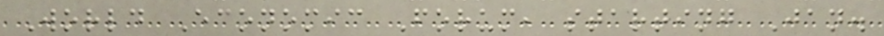World Economic Forum, starting Jan.
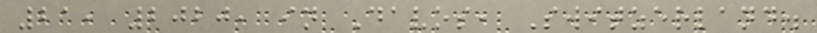21, 2020, in Davos, Switzerland.
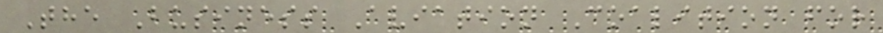The Business Aviation Coalition for
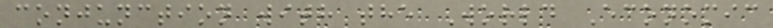conjunction with the World Economic
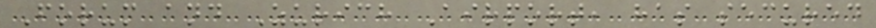Forum and Zurich Airport, has secured
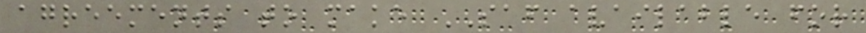agreements to make SAF available for
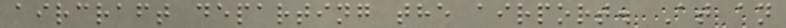aircraft departing the airport. At an
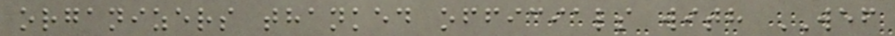organizers thanked officials with WEF
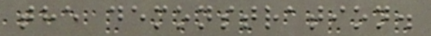the demonstration.
